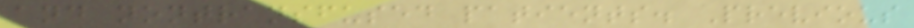and nontransfused patients. Previous
